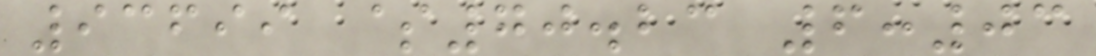93699 $70.23 6:03
